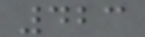423
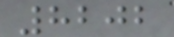8202
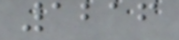1216
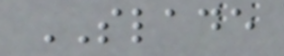SLADE
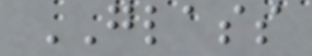GLASS
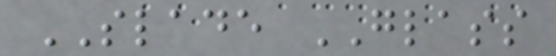SLADE GLASS
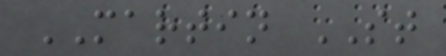MARTIN ST
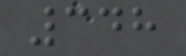348
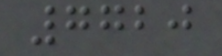7720
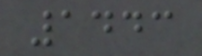1443
